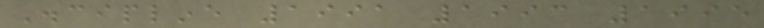Discipline 1991 1993 1995
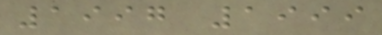1997 1999
